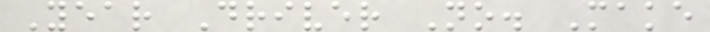Year Driver No. Make
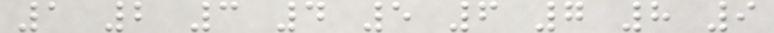1 2 3 4 5 6 7 8 9
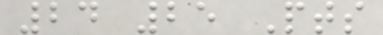24 25 Pts
